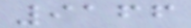9166
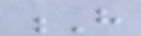H
